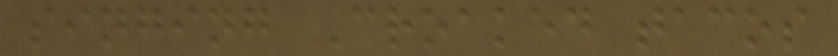singing Croaked tacos
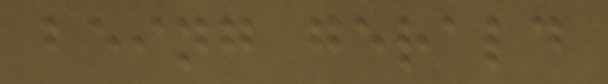being gerald
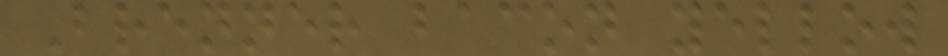Brenner bacon yellow
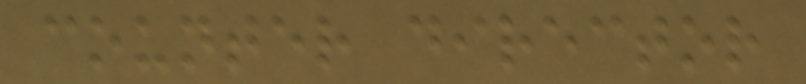counter director
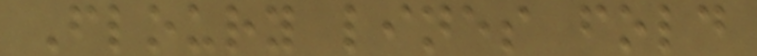Floury lines fold
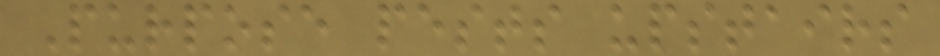Purpose pests upstairs
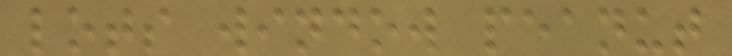lots window peanut
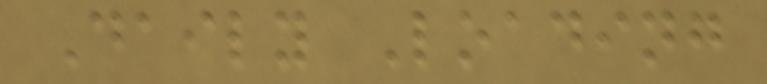Daily Loading
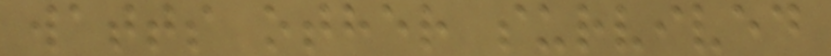watts other survived
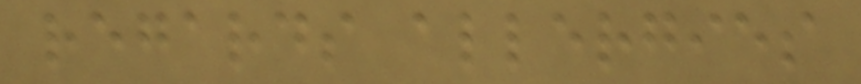regards allergies
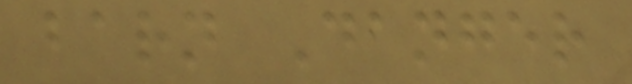barn Danger
